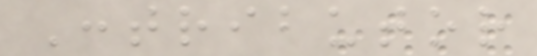Contributor
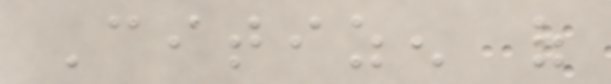Citizen of
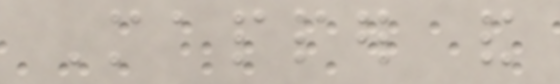Mapper and
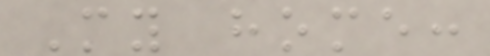My home:
